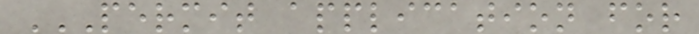PERMIT APPLICATION FOR
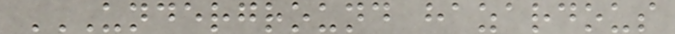UNDERGROUND HAZARDOUS
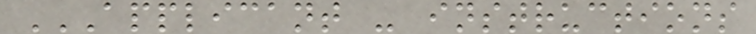APPLICANT - INSTRUCTIONS
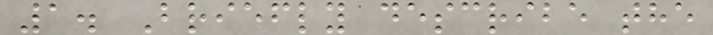1. Briefly describe the
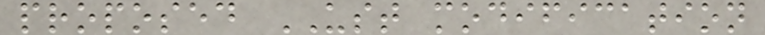proposed UST modification
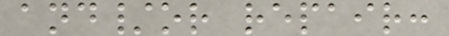and/or repair:
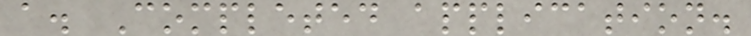a. Completed application.
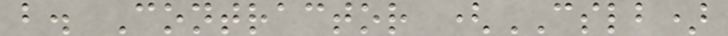b. Contractor (CSLB)
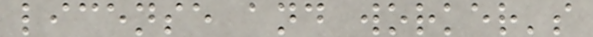license and worker's
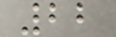22
